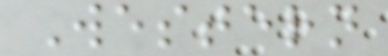Western
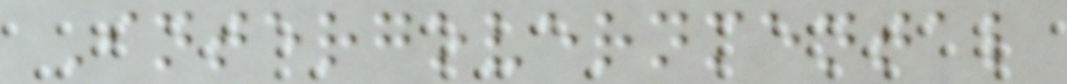Intergovernmental
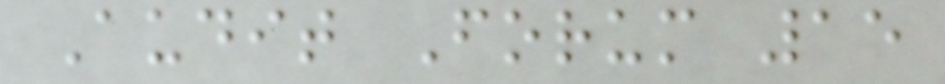Audit Forum 15
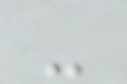-
